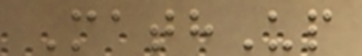MathUp
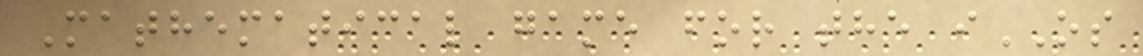Mathematical game for the iOS
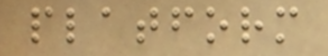platform
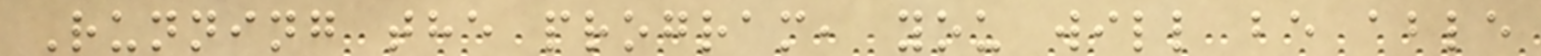Running the program, you will be able
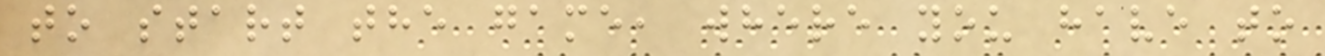to start the game, where you have to
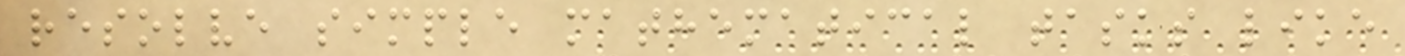resolve simple mathematical tasks like
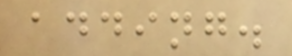adding.
